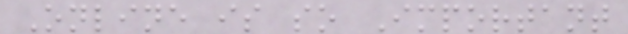Online is so Important
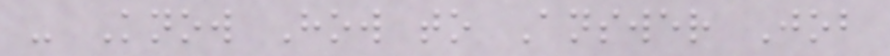- Know How to Answer Job
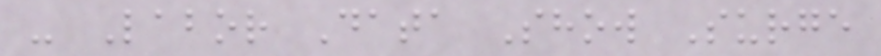- Labor Data Show Surge
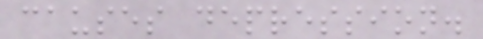causes depression.
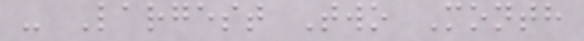- Largest Two Month
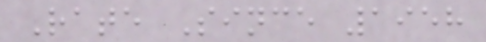Rate Since 1958
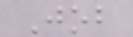Job
